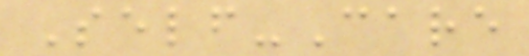Self-Care
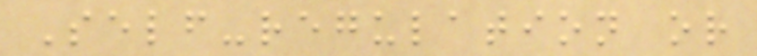Self-regulation or
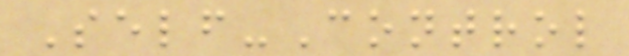Self-Control
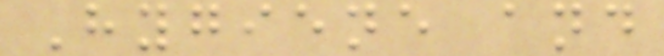Hygiene and
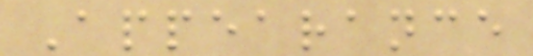Appearance
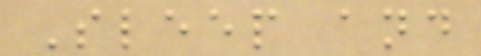Sleep and
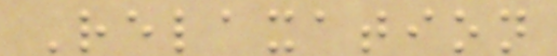Relaxation
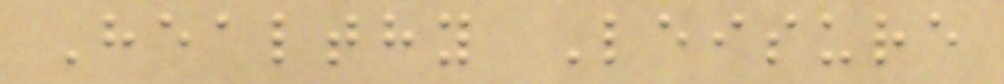Healthy Leisure
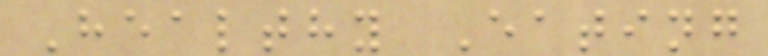Healthy Eating
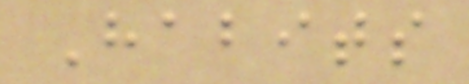Habits
